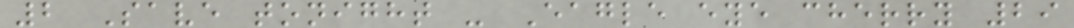2 Save tonight - Eagle eye cherry 29
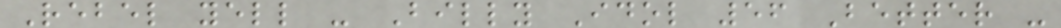Rebel yell - Billy Idol 56 Better -
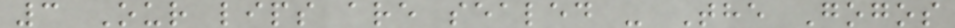3 Our lips are sealed - The Gogos
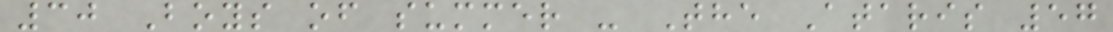30 Boys of summer - The Ataris 57
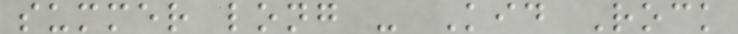summer long - Kid Rock
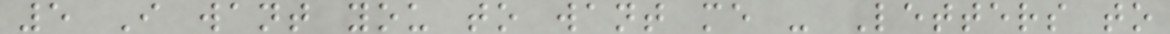5 I want you to want me - Letters to
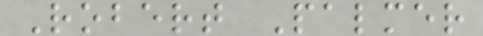Robert Palmer
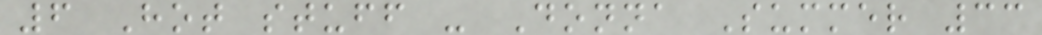6 Hot stuff - Donna Summer 33
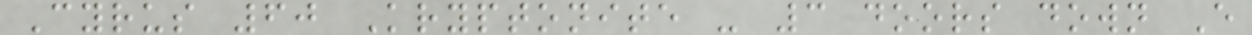Cyrus 60 Kryptonite - 3 doors down E
